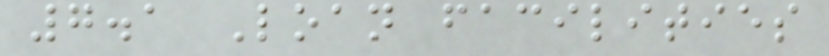7.1 Loan facilities
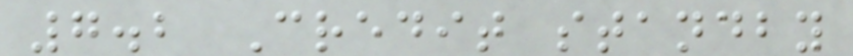7.2 Credit standby
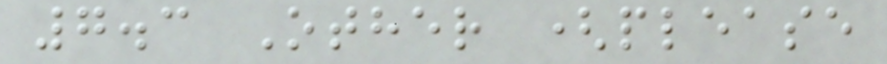7.3 Other (please
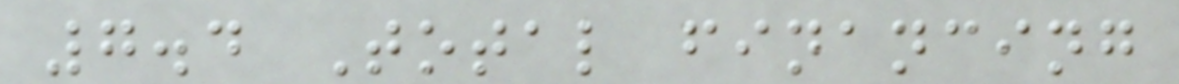7.4 Total financing
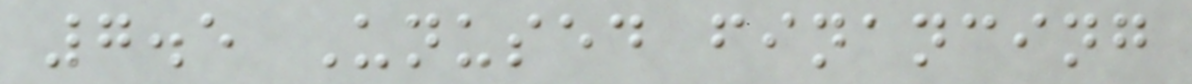7.5 Unused financing
